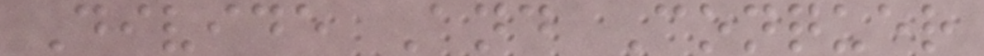Divide And Conquer
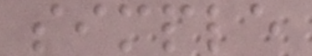simple
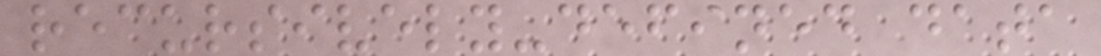recursively-defined data
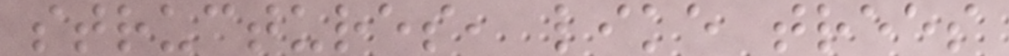structures, like trees
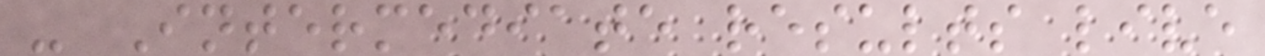- Intermediate results live
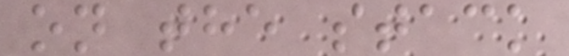on the stack
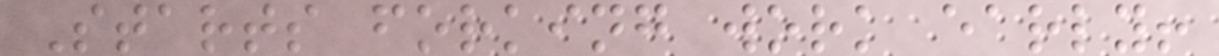Starts forking work early!
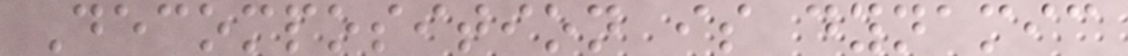Decomposition is dynamic
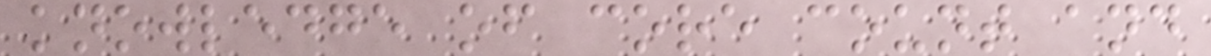knowledge of core count and
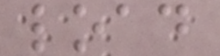load
